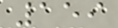159
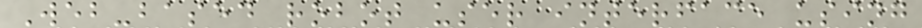Web-based robot user interface using
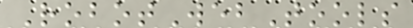RobotWebTools
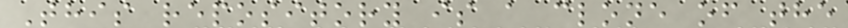This repository is a clone of the
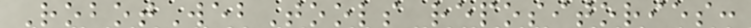RobotWebTools repositories:
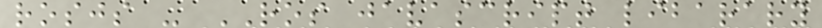rosjs - ROS javascript libarary
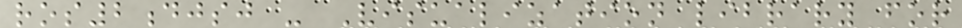ros2djsj - Visualization library for
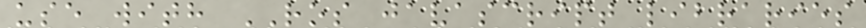use with ROS javascript libraries
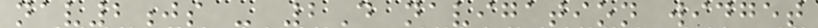nav2js - 2D navigation widget
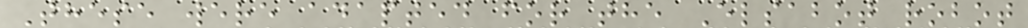These were adapted for the Elsabot robot
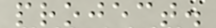project.
